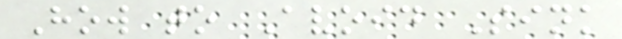How to Avoid Sink
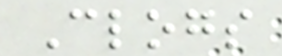Clogs
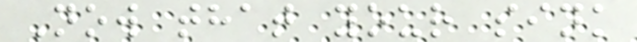Now that your sink
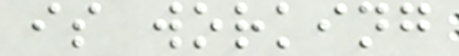is working
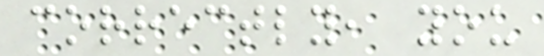correctly, you
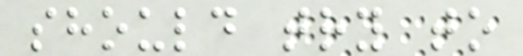should try to
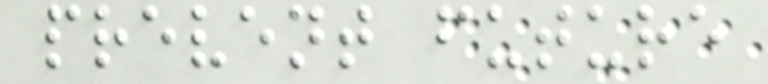prevent future
